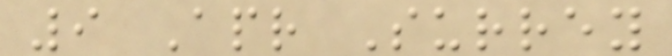9 Apr Surrey
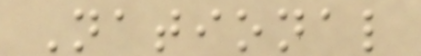National
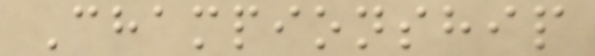Championship
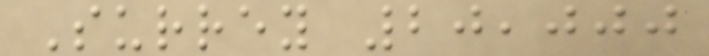Surrey 20,000
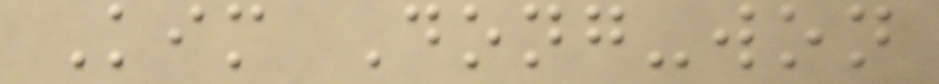Kim Dong-won
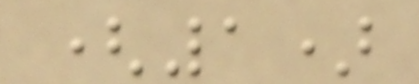(1)
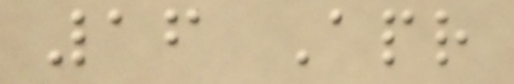16 Apr
